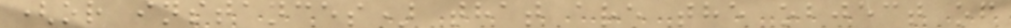(or instances) that are the object of
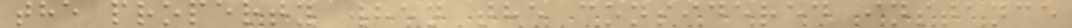the property when the considered instance
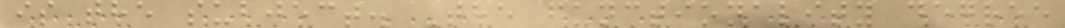is the subject. The functionality degree
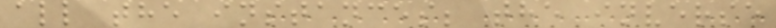all the instances; the inverse
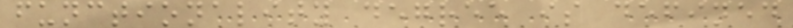functionality degree is defined
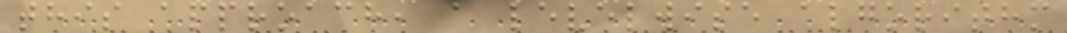this approach, a levelwise algorithm
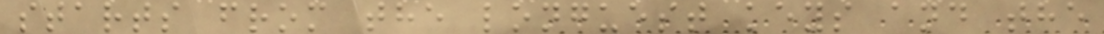starts from the longuest keys and the
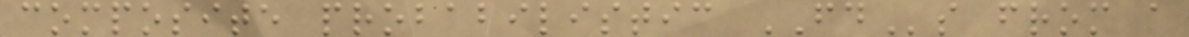composite probabilistic FDs from a
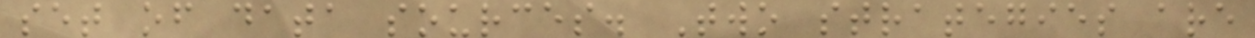set of data sources. Two strategies are
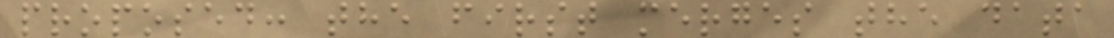proposed: the first merges the data
